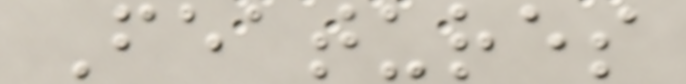Features
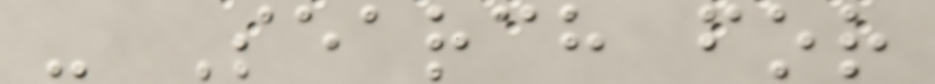- Search for
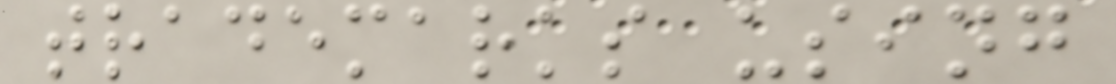trademarks using
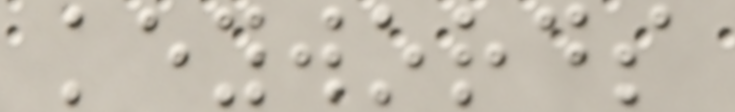keywords
